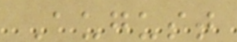August
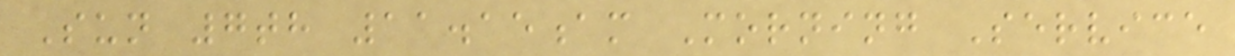Sun 7th 11.15am Morning Service
